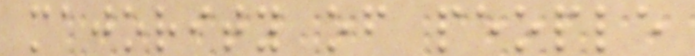majority of people
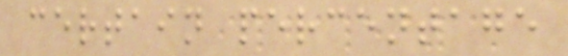certain percentage
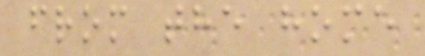from the home
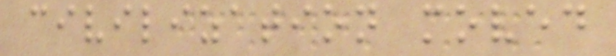civilization moved
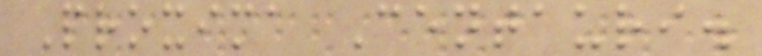Proxima Centauri.
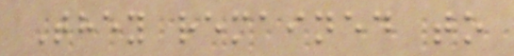They remained to
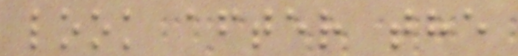look after the
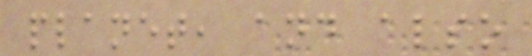planet, and also
